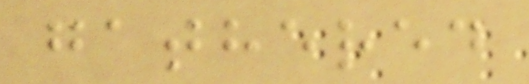gathered
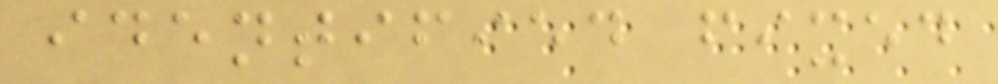identified fixed
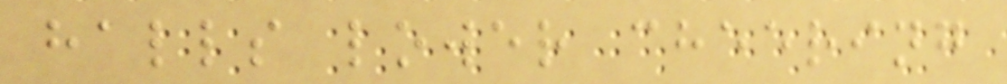halls lower cheering
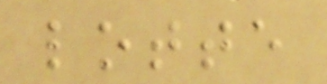lotte
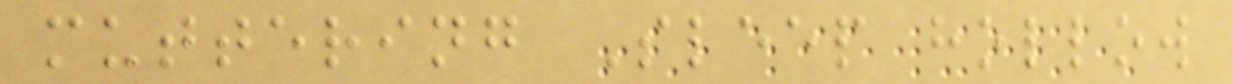muttering Sleep hollow
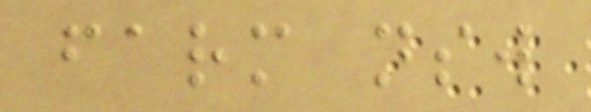farm nsw
